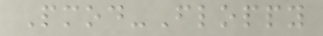Pmod-Floppy
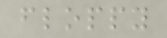floppy
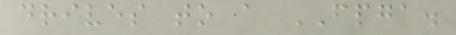drives to a FPGA.
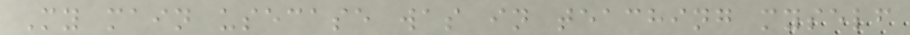My main usecase was in teaching myself
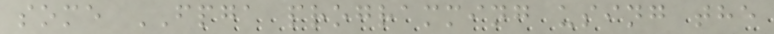some FPGA programming using the
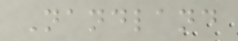Nandland
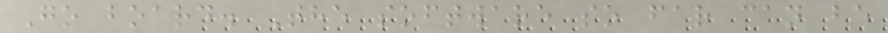Go board. The software so far can be
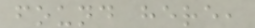found here,
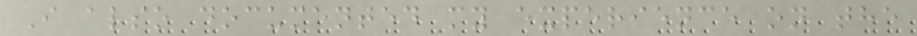I also documented my experience on the
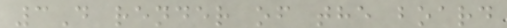3D render of the board
